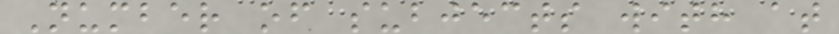Number of subjects with at
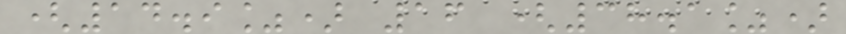(14.9%) 16 (38.1%)
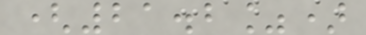(21.2%)
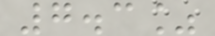7.3%
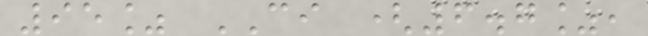95% CI (6.7%,
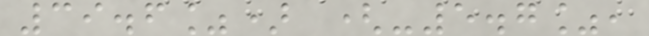39.6%) (-5.7%,
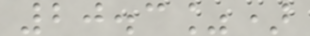20.3%)
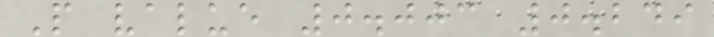P value 0.003 0.249
